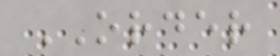ORDER
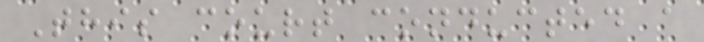This court conducted a
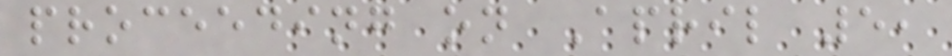proceeding on April 5,
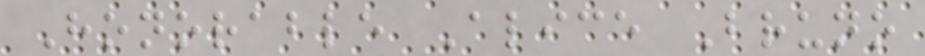Honorable Alice Bruno
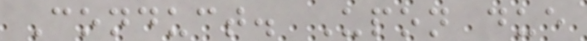Conduct. Upon due
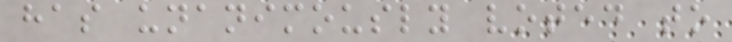has unanimously voted to
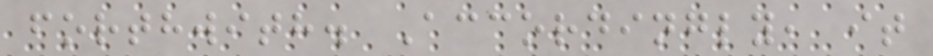forthwith. Accordingly, it
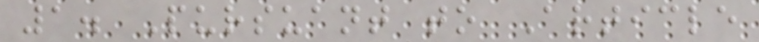1. Pursuant to Article
